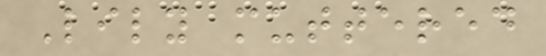Lily muttered
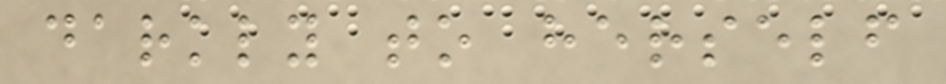darkly to herself
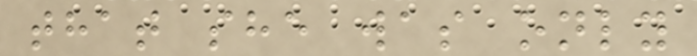that she was only
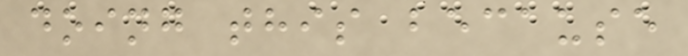doing this because
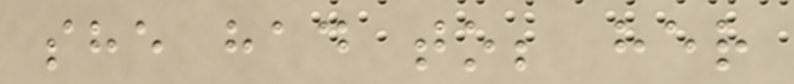she had to; her
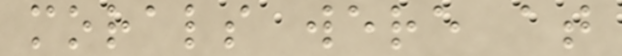morals were at
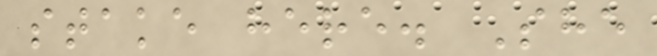stake here. She
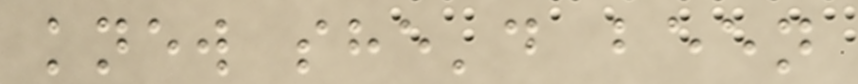knew she'd been
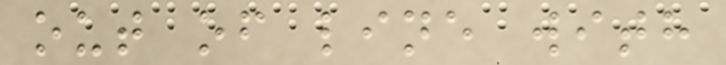out of line with
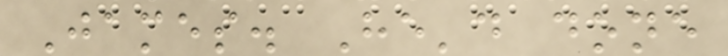James. He'd done
